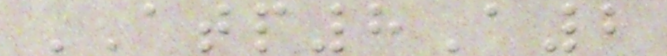ATP8A2
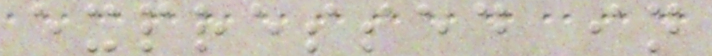expressed in
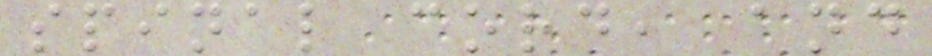spinal cord, and
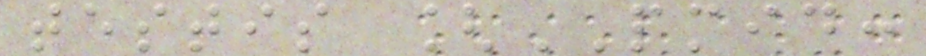testis [PMID:
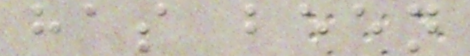has been
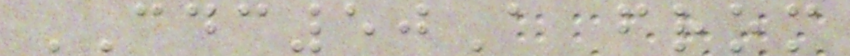CDC50A from
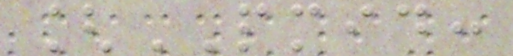[PMID:
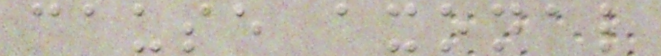cause axonal
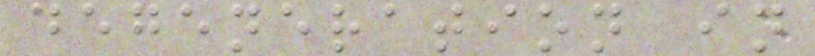degeneration in
